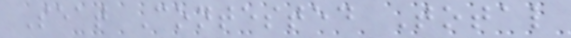Seat Contested Total
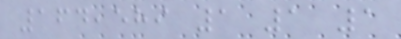164,589 1 1 1
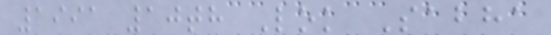1991 10th Lok Sabha
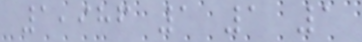1,986 1 1 1
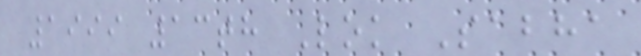1999 13th Lok Sabha
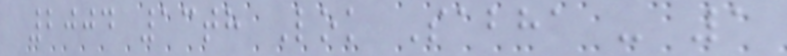2004 13th Lok Sabha - 1
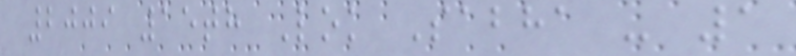2009 15th Lok Sabha - 1
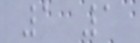1 1
